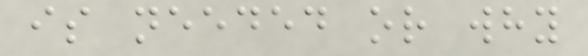is needed or why
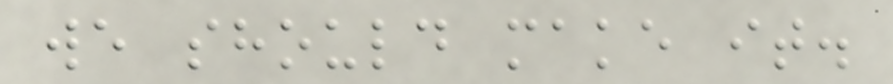we should make it.
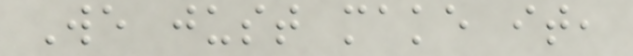We just make it,
